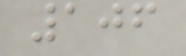106
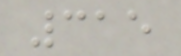315
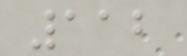112
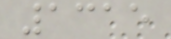1315
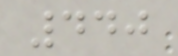440
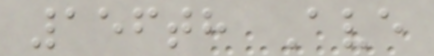156th Ave
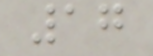17
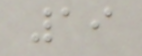19
